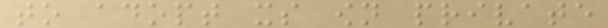to adopt its own private
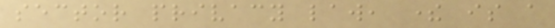sector privacy law, there is a
